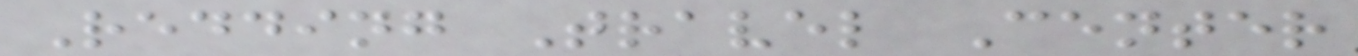Redding Travel Center
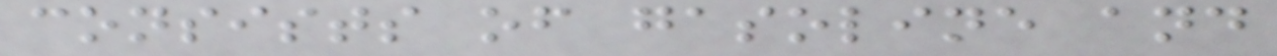consists of gasoline and
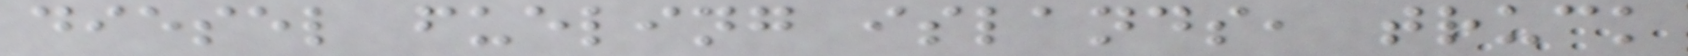diesel fueling islands, truck
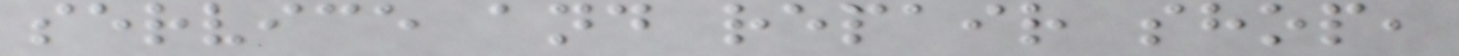service and repair shop,
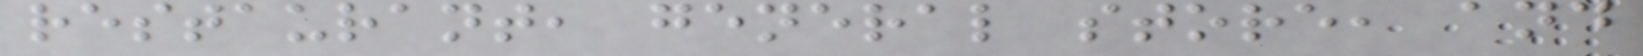restaurant, general store, and
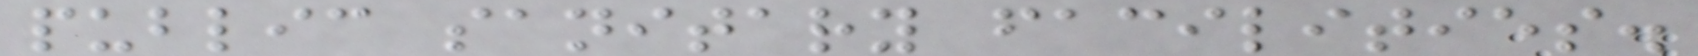public sanitary facilities.
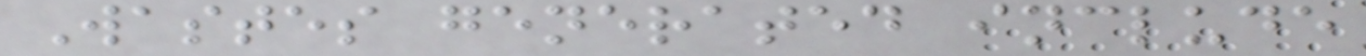Wastes generated include
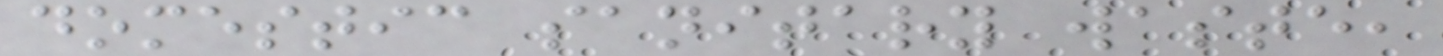domestic sanitary waste,
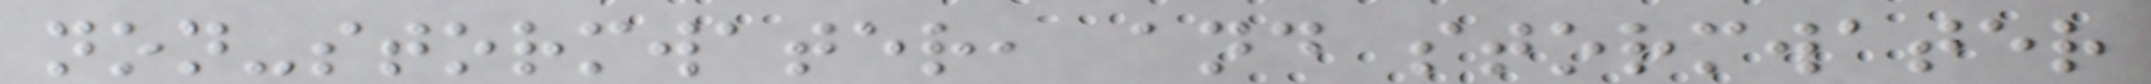non-stormwater, and stormwater
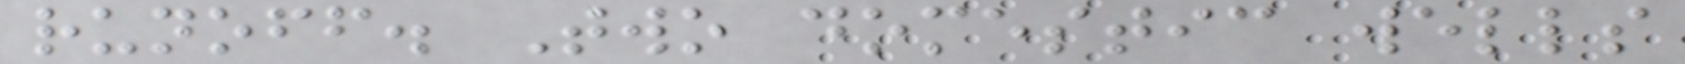runoff. Two domestic wells
